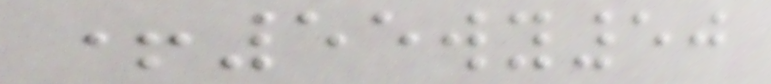+55wy50
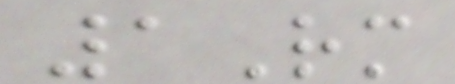1Rm
